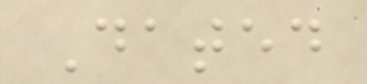Dated
